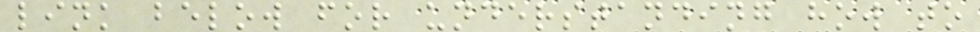link below for understanding how to
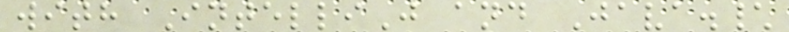with IntelliJ and Java.\
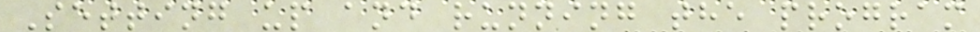Setting up and running the program
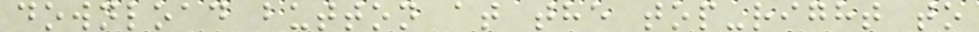download button at the top-right to
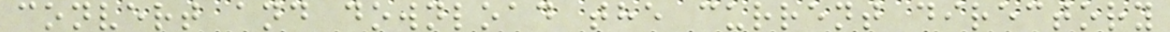convert and download the current directory
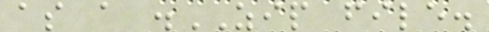as a .ZIP file.
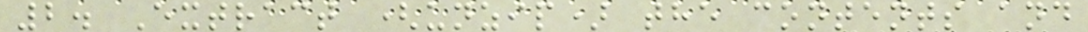2. Extract (unzip) the contents and
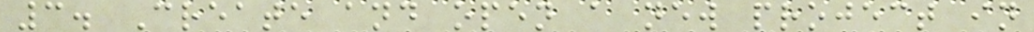3. Create and open a new project in
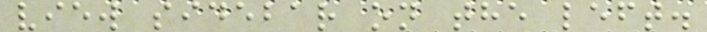view sidebar on the left.
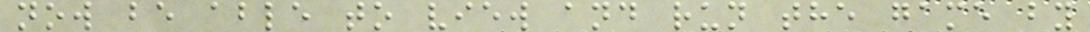now be able to view and run the game by
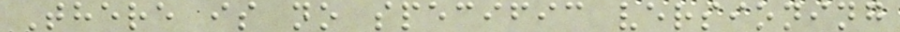There is no specific versioning
